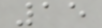15
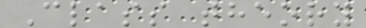Class theory
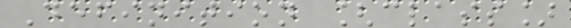Definition [class]
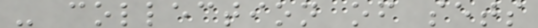- collection of sets
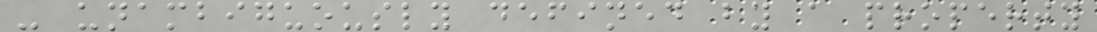- unambiguously defined by a property
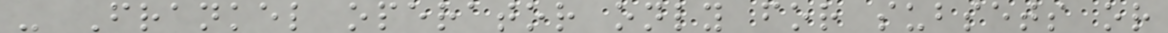- Frankel operator only for subsets or
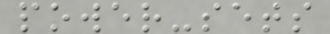power-sets
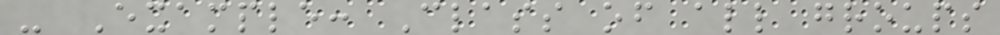- Example: Class of all groups
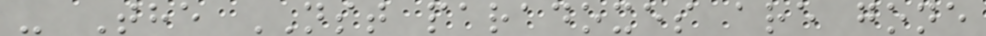- The NST paradoxes are gone
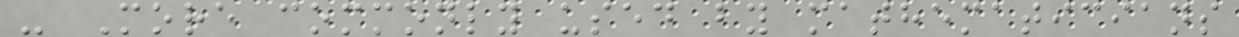- More commonly used by mathematicians
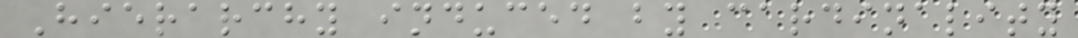Hierarchy induced by cardinality
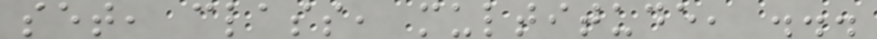set, class, multitude, ...
